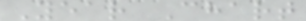Year Chart
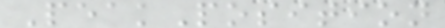PeakPosition
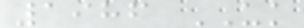1986 UK
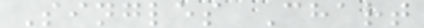Singles Chart
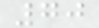70
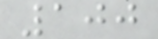100
